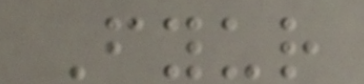Fyur
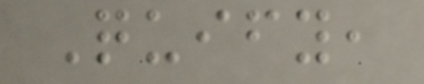Quify,
